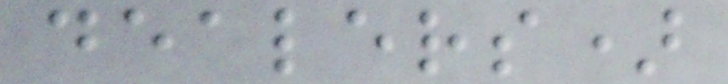dealers)
